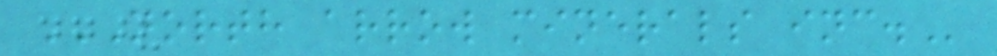NORTH ARROW MINERALS INC.
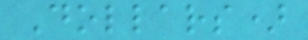Dollars)
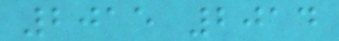2015 2014
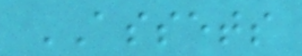ASSETS
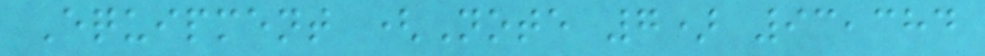Equipment (Note 7) 93,384
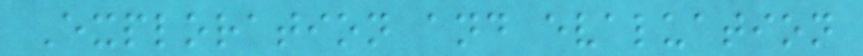Exploration and evaluation
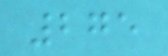275
